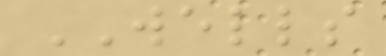WELLS
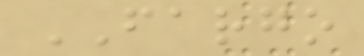FARGO
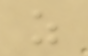z
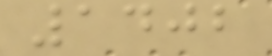1402
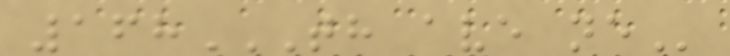168TH AVE NE
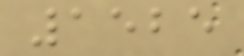1525
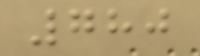780
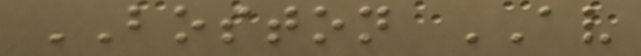BOSTON AV
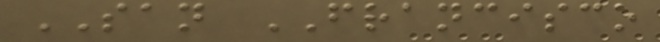SAN FRANCISCO
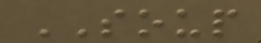SOUP
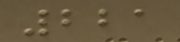221
